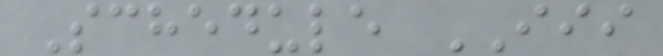Schedule III
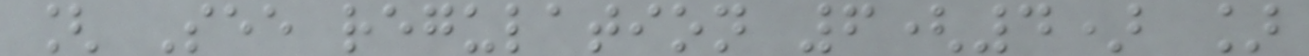[ See regulation 6(4) ]
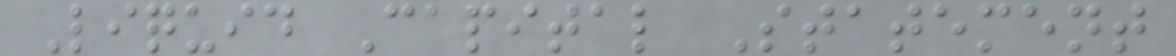Liquid Capital Statement
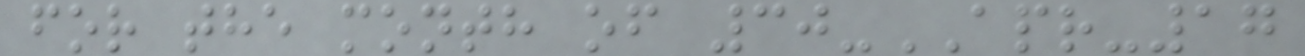for the month of 30-APR-17
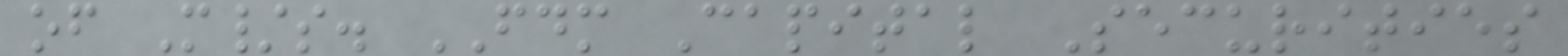of M/s. FDM Capital Securities
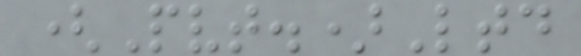(Pvt.)Ltd
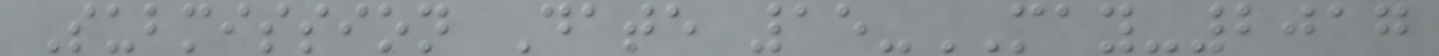Submission Date 15-MAY-2017
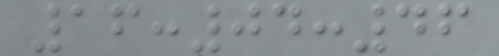16:04:46
